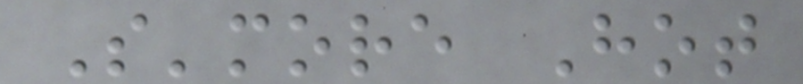S'more Hot
